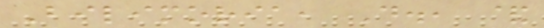Bilimoria, D., &
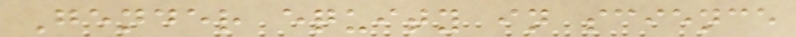Gender equity in science
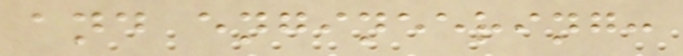and engineering:
